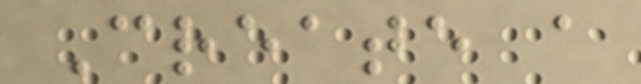Create a
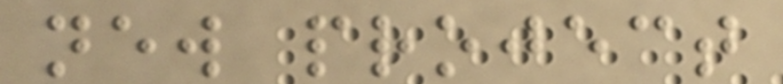new project
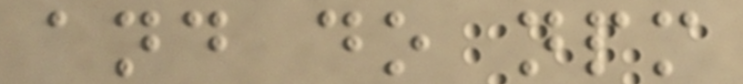and do npm
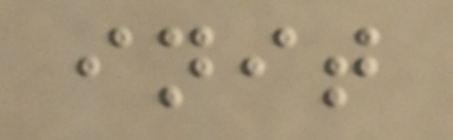init
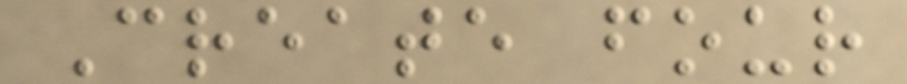Create four
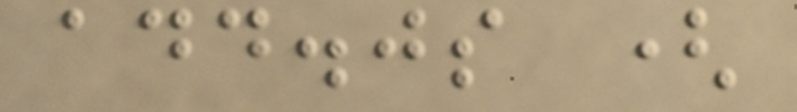add.js (
